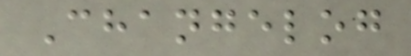Changelog
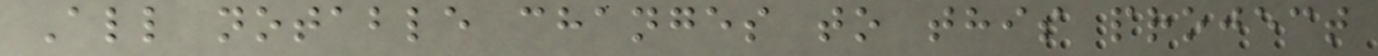All notable changes to this project
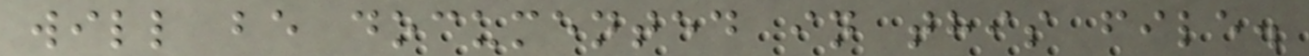will be documented in this file.
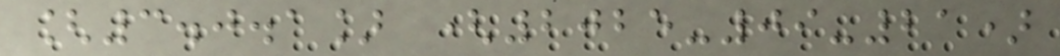[3.0.1] (2025-09-21)
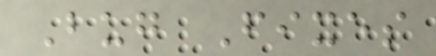Bug Fixes
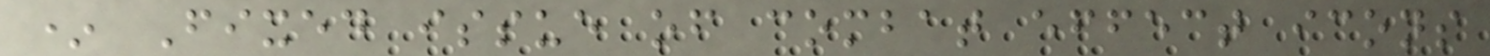* Fixed issue of combat effect icons
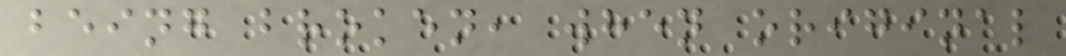being broken, when original
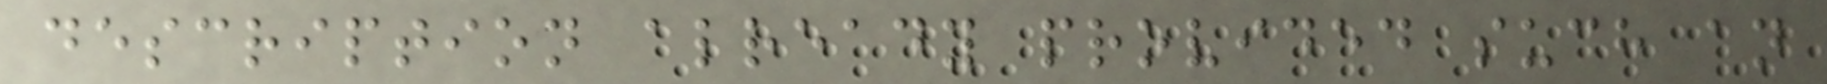description already provided such an
